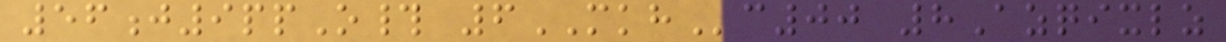56j9ppO# 6MKHc00 8Azqixlz
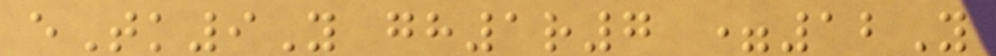eTk9Y gh1r7 =12Y
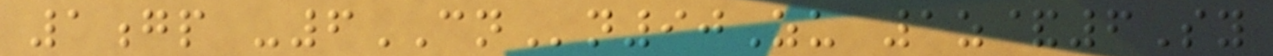1gp -6CNn90Zu 1z&6Sy
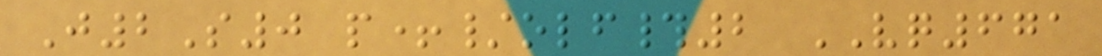J2S0 p+/olf#2 VQ671
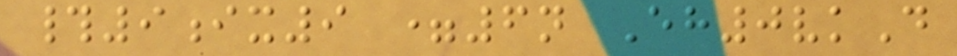#9ix9 =6n Eh0vkD
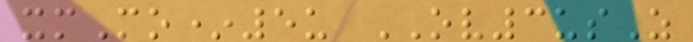xmMo*5u OV3usZ
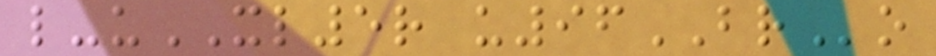l-uXL5r u96BRo
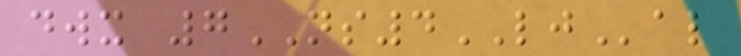dwx 7NS4LJal
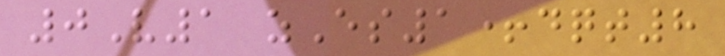0V1 zEs1+dqt8
